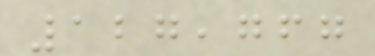127,767
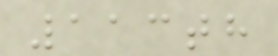113th
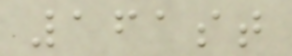161st
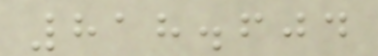818.604
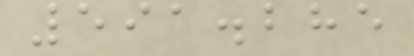591.285
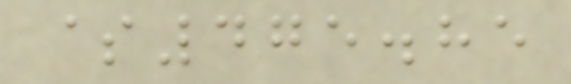$475.85
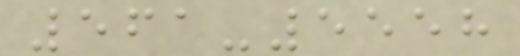561-5558
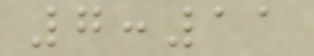7:11
